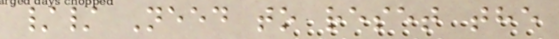// Need to reset the
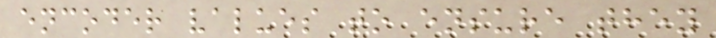encoder values to ensure they
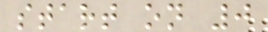start on 0
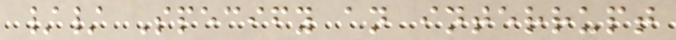// Specify an interrupt
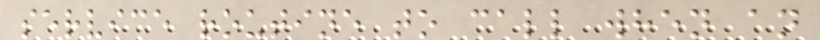service routine to call when an
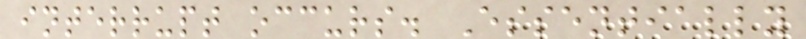interrupt occurs. Essentially
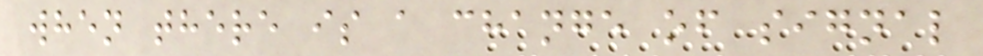when there is a change of signal
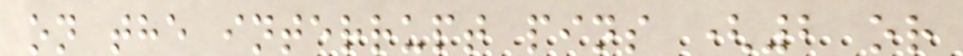on the interrupt pins (2 or
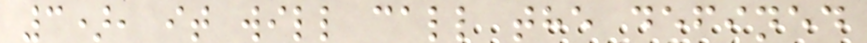3), it will call the defined
